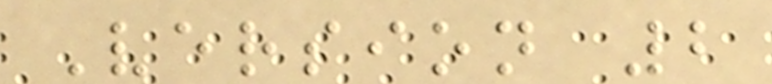Version 2
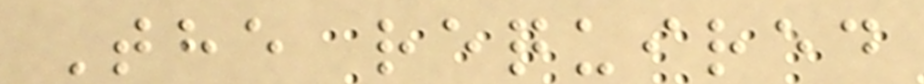The required
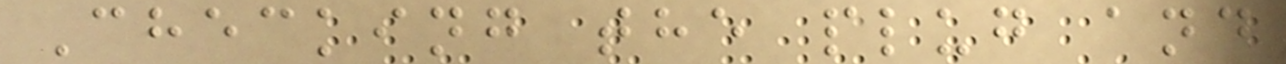Checking the plug and
